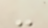-
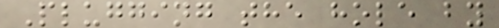Plugging the hole by
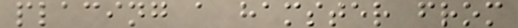placing a hamster from
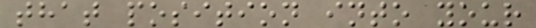that position into your
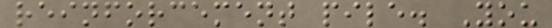reinforcement pile. You
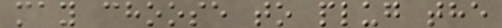may choose to plug the
